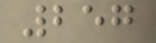257
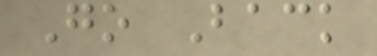Go Back
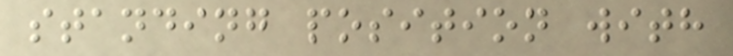standing position with
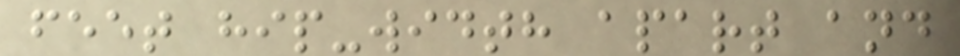feet hip-width apart and
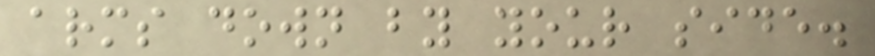arms down by your side.
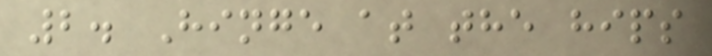2. Hinge at the hips
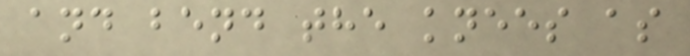and bend the knees as
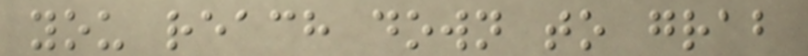you reach down to grab
